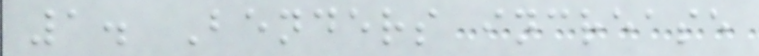1. Benders increase
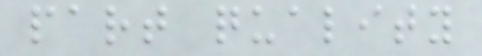part quality
